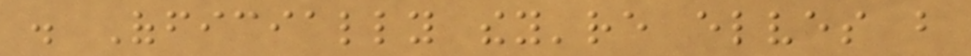. Officially they're elves but
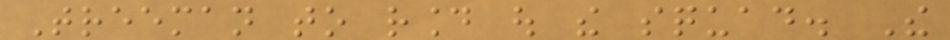Treeman to round out the squad. The
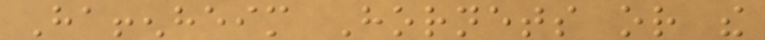Haffenheim Hornets or the
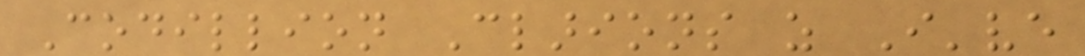Codillion Clarions as I've
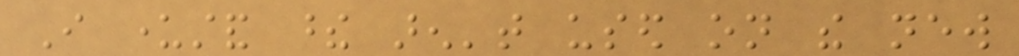I understand these aren't used on the new
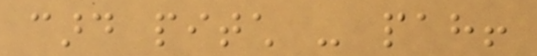card pitch - pah!
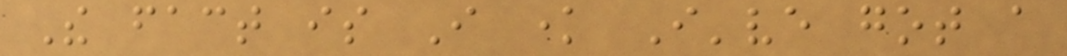The fact is I know I've got a
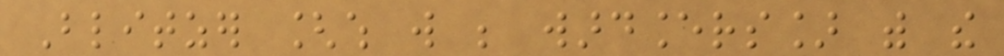Blitzer [which will be wardancers] with the
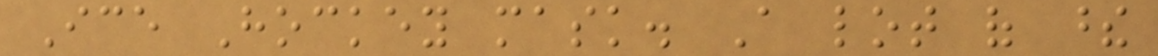Ice Hockey mask. A lot of these
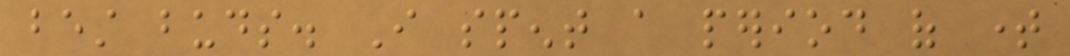best buds. I spent a period of time
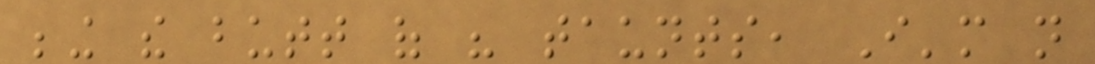being the butt of his taunts, I'm not
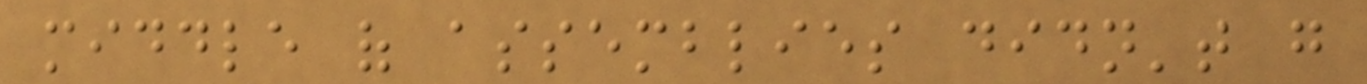middle of assemblies didn't go
